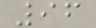96
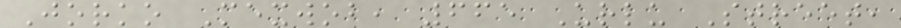Jorko Mexwob, 665 Urlu Street,
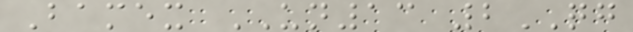Bamex UN13 2QG
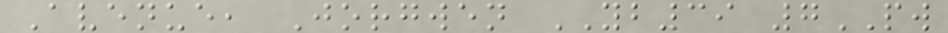Avenue, Jorgwen YB39 7PW
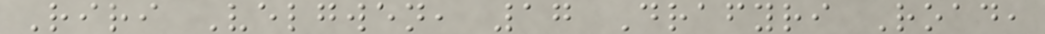Riri Velgwen, 17 Drafyri Road,
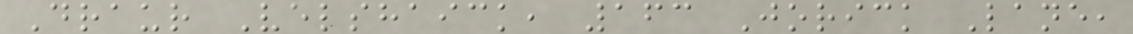Draur Velshaick, 163 Jorick Lane,
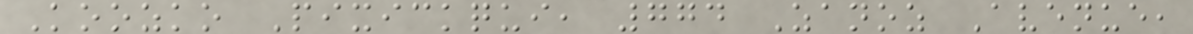Koozko Pixickqui, 774 Zanoz Avenue,
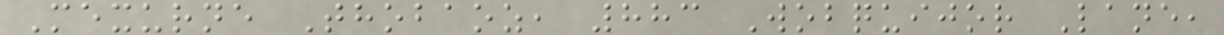Mexurne Thobaoz, 883 Wobquijor Lane,
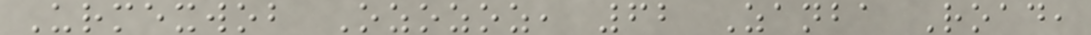Urmexwob Ozozoz, 62 Zanba Road,
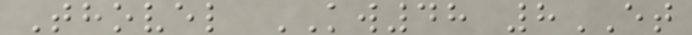Thovel KW48 8ET
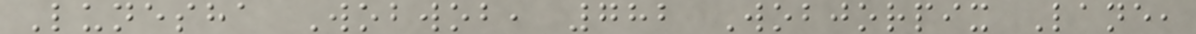Lunesha Wobwob, 782 Wobjorpix Lane,
